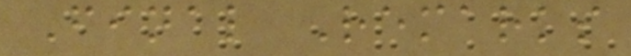Final Remarks
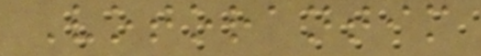Votorantim
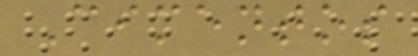Cimentos
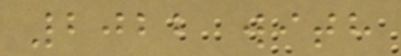2022 with
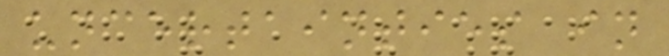uncertainties in
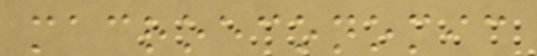macroeconomic
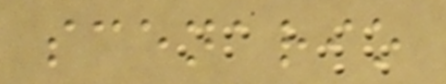scenario
